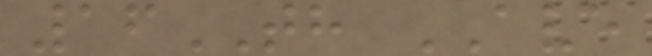16TH AVE
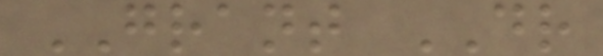GRANT DR
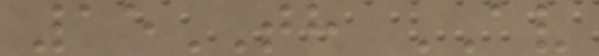15TH AV
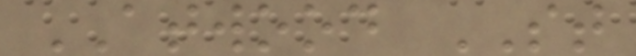ATWOOD ST
